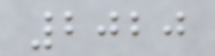2020
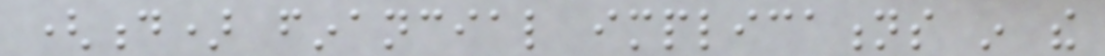(d) financial implications in the
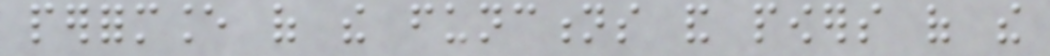performance of the functions and powers of the
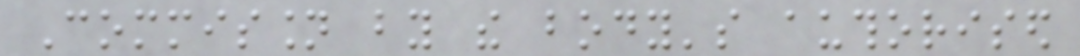Commission by the body's authorised
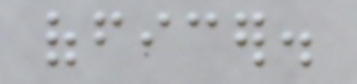officer.
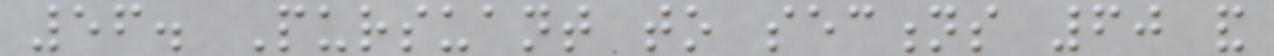56. Pursuant to sections 60 and
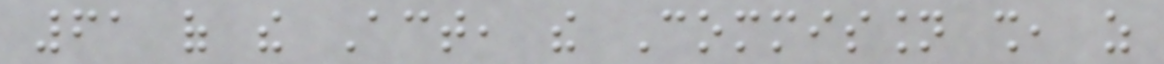61 of the Act, the Commission shall, as
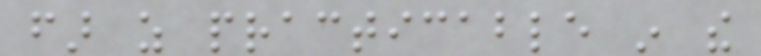far as practicable in the
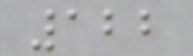122
